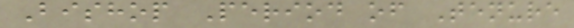Bishop Period of Tenure
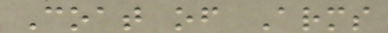Coat of Arms
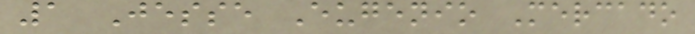1 Jesse Eugenio Mercado
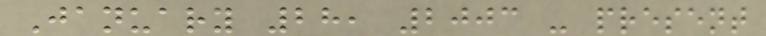January 28, 2003 - present
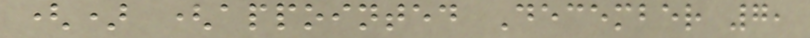() (appointed December 7,
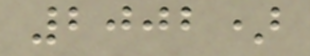2002)
